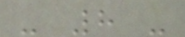- 8 -
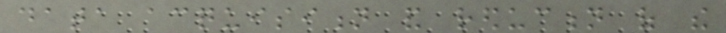data acquisition and reduction of the
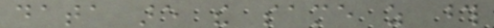data are the same as those
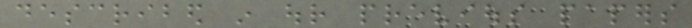described in our previous papers
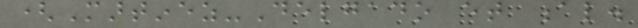(Martinez-Delgado et al.
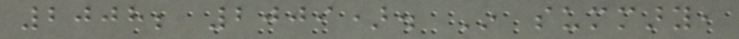2008; 2009). In summary,
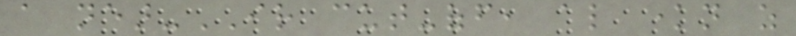a near-IR cut-off, also known as
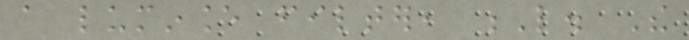a luminance filter, L. The
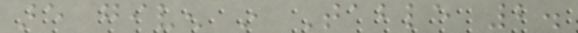are given in Table 2.
